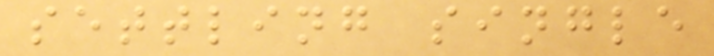settling single
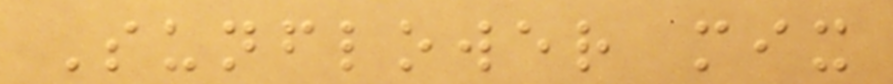Sunflower mix
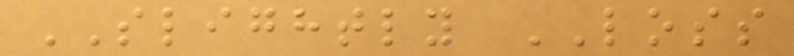SLIGHTLY LOSS
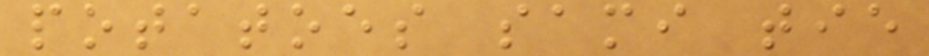potatoes sami tie
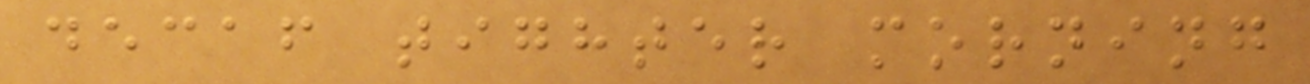decaf tighter morning
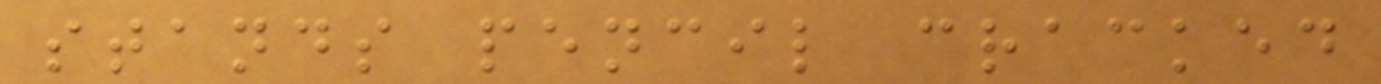stands pencil cracked
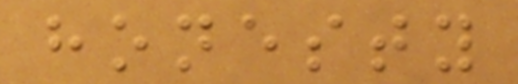honesty
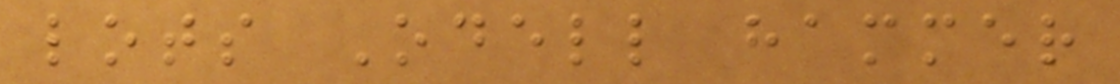lots Odell hammer
